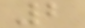2
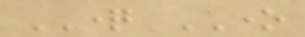QUESTION ONE
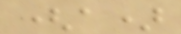(a)
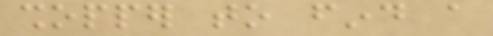shopper to find a
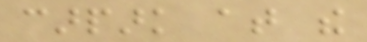carpark at the
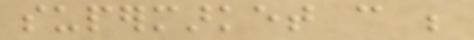supermarket can be
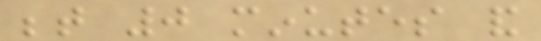between 0 minutes and
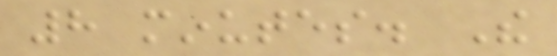8 minutes. The
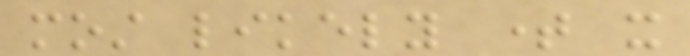most likely time it
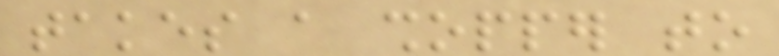takes a shopper to
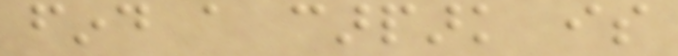find a carpark is
